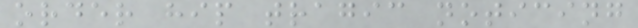order hip tragic noticing
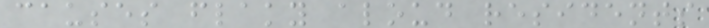causes flaky aloud residents
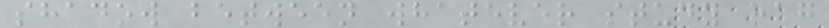shadow between whatever study rag
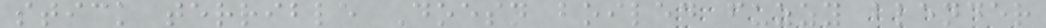stick terrible Doesn boiled fuzzy blender
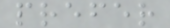prefer
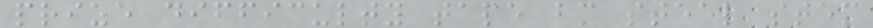prize difficulty tape bm steel stem
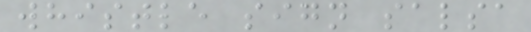whistle sign salsa
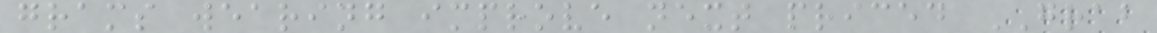grams wearing improve next priced GRAB
